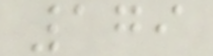179
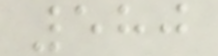580
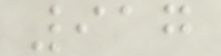917
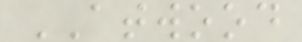ATWOOD
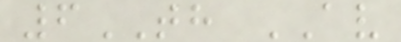6TH AV
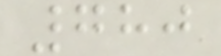780
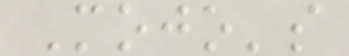Mojo's
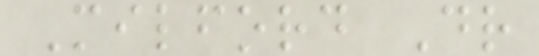Milford Dr
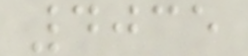4035
